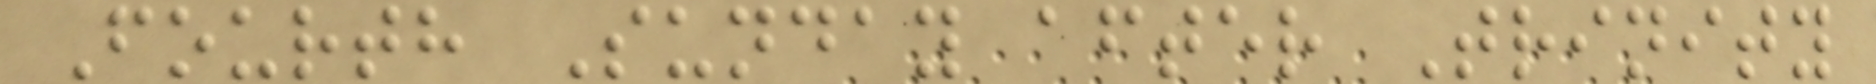Fourth Sunday after Trinity
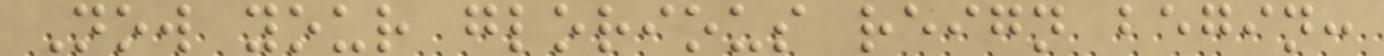Now your glorious reign begin:
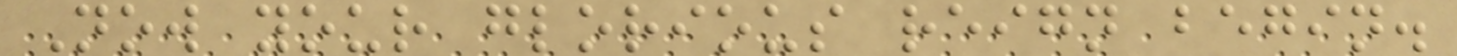Now your glorious reign begin.
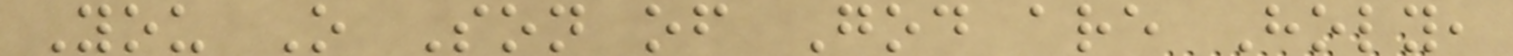You O Son of God are Holy,
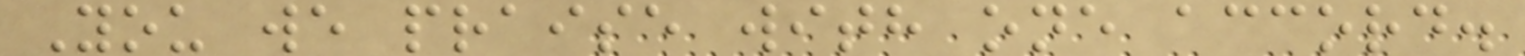You we praise with one accord.
